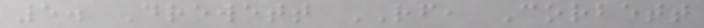5. Drewett RF, Corbett
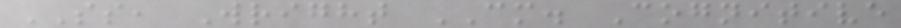SS, Wright CM. Cognitive
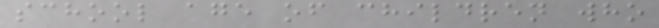school age of children who
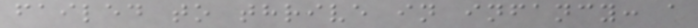failed to thrive in infancy: a
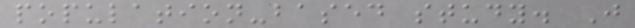population-based study. J
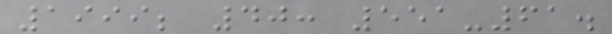1999; 40: 551-61.
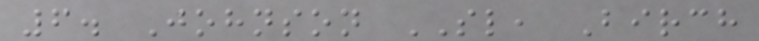6. Johnson SL, Birch
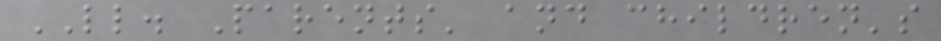LL. Parents' and children's
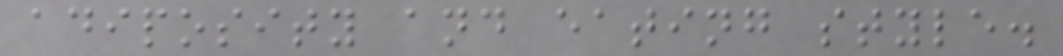adiposity and eating style.
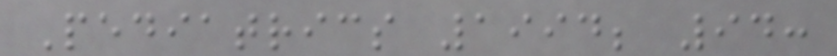Pediatrics 1994; 94:
